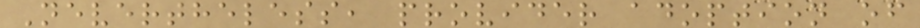Nevertheless, provider adoption of
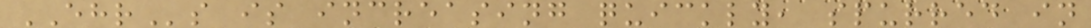EHRs is increasing quickly, spurred in
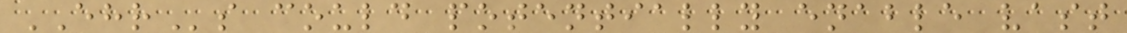EHRs could potentially enable vast
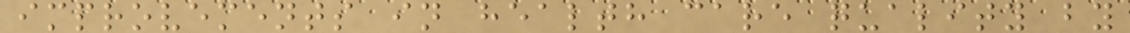improvements in health care quality by
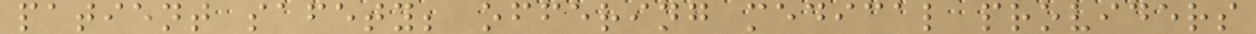patient safety; offering medical providers
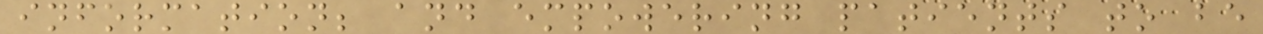information; and empowering patients to be
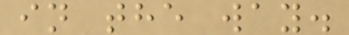in the way.
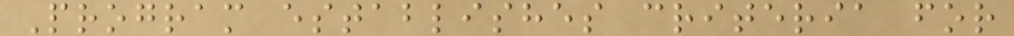Program establishes criteria for
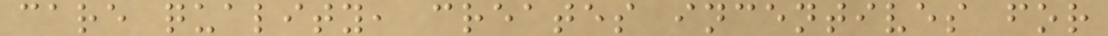care quality, creates incentives for
